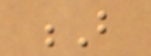B
